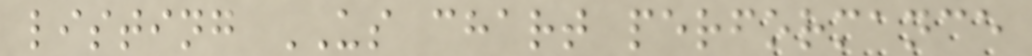listing US chart performance
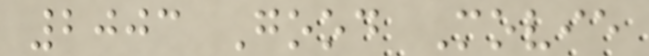2003 Good Movie
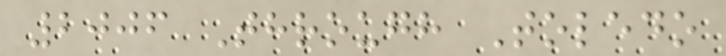2006 Through Toledo
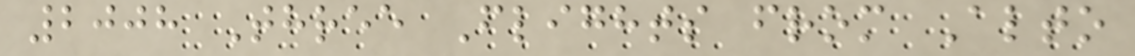2008 Three Flights from Alto
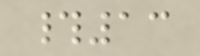#13
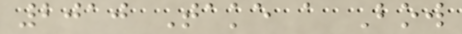2010 Take a Bow
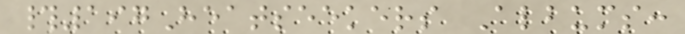#197Heatseekers Albums:
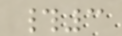#3
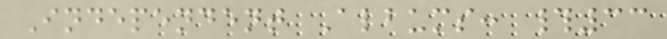Independent Albums: #33
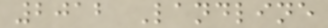2012 Landline
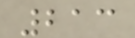213
